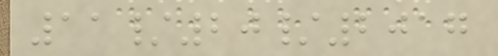11/20/2017
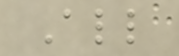All
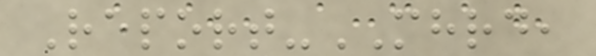Report-MHRD,
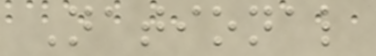National
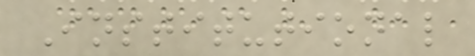Institutional
